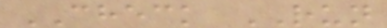CHECK RUN
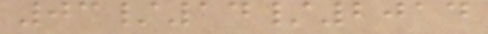03/14/2014
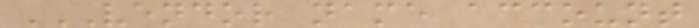VENDOR NAME ACCOUNT
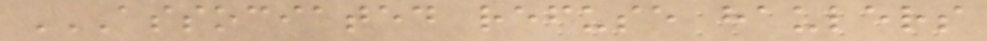ASSOCIATED REFUSE HAULERS
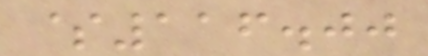$116.00
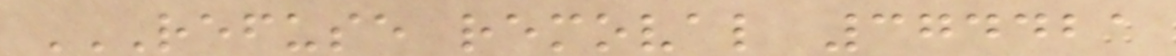REFUSE REMOVAL 374421
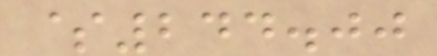$244.00
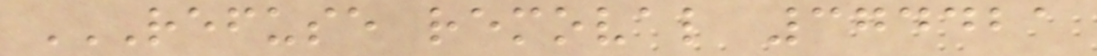REFUSE REMOVAL 374421
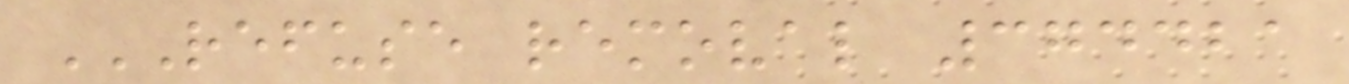REFUSE REMOVAL 374421
